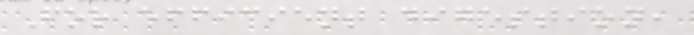For efficient digestion,
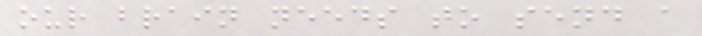our brain needs to send a
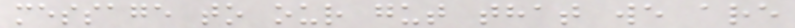message to our gut that we are
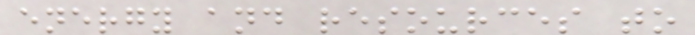energy and resources to
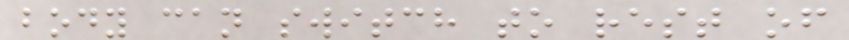body can switch to rest of
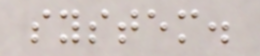system.
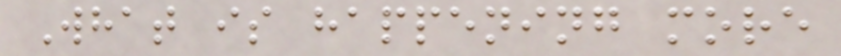What is happening more
